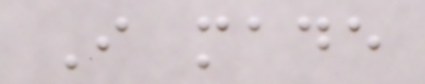I made
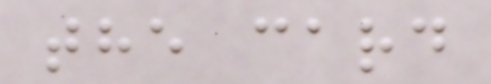the card
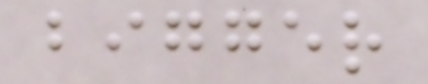bigger
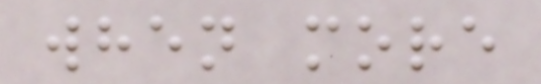when more
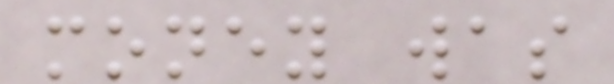money was
